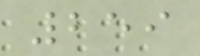259
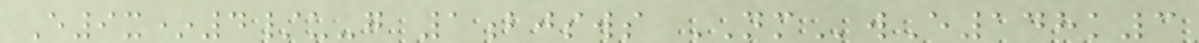E9x*4/u-g 1bjsws NMwE148k3
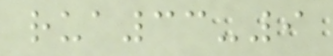rua33-9
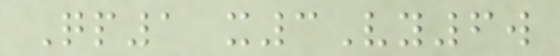Qp1 x3Vy6w
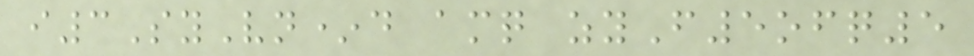i3SyVn*d amq zyF5ofq5
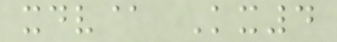xdv@ Kx4
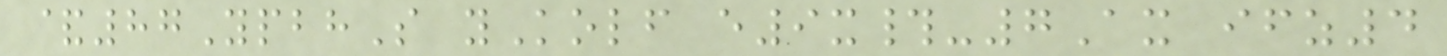&87YpbhS yKolf e9x#-7Ax ifz4
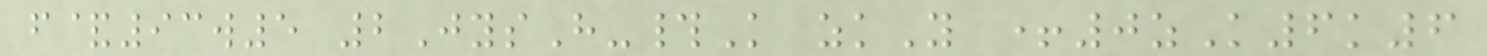f&93w5 2JysH-#K zkY +0zK6k6
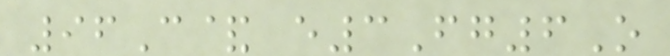96C& e3Fg6O
